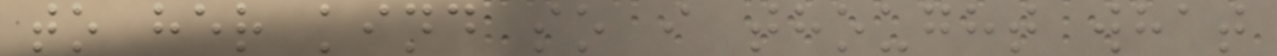to her kind so i thought what
